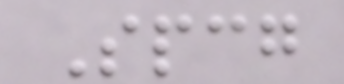Spcg
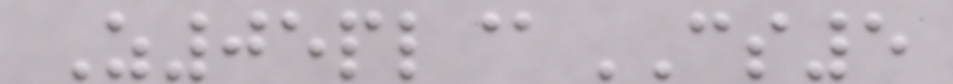Z05pl@CS5
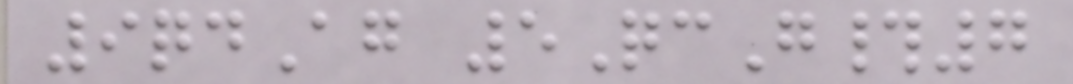9qdAg 5QcG#7
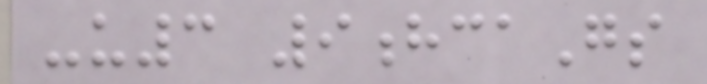-u3 9hcaGs
